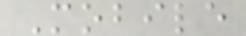Mobile
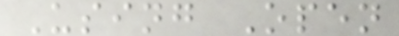Using Open
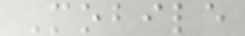Mobile
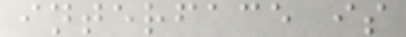interface is
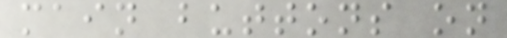main buttons on
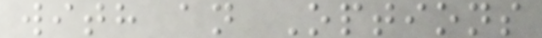with an Options
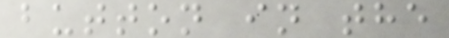button in the
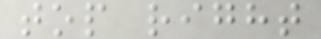top right
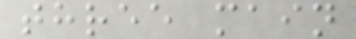three main
